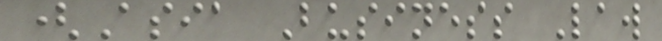(Asia Business Law
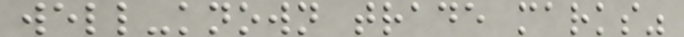well-known trade marks"
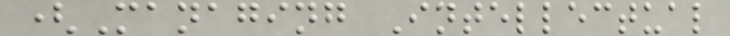(Managing Intellectual
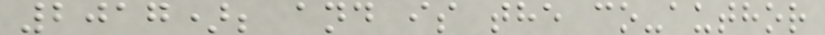2017); and is the co-author
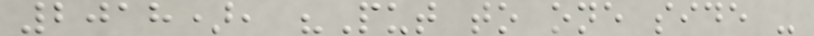2018), "Put to one side -
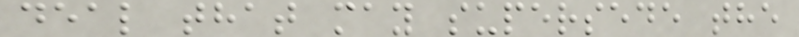deal that may supersede the
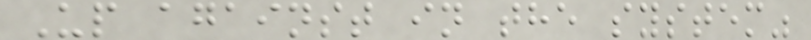Up against in the system"
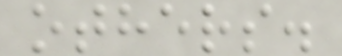others.
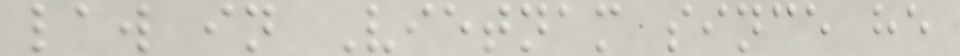law in Vietnam since he
